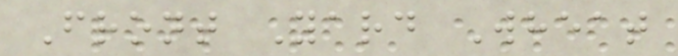Front Yard Wheat
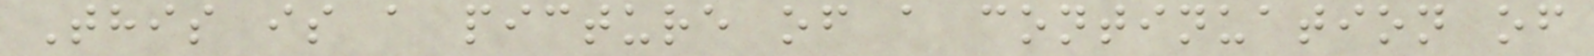This is a picture of a continuation of
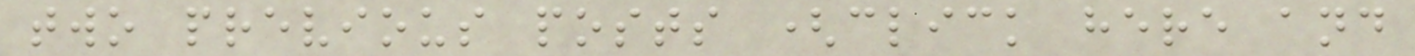two previous posts (click here and
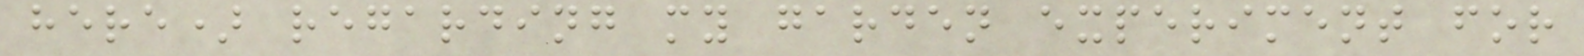here) regarding my garden experiment for
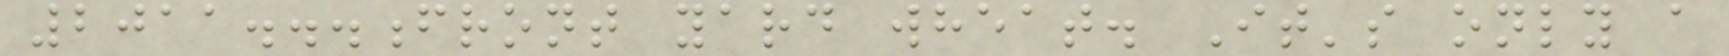2011...front yard wheat. It's only a
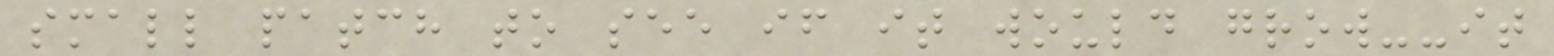small patch to see if it would grow--it
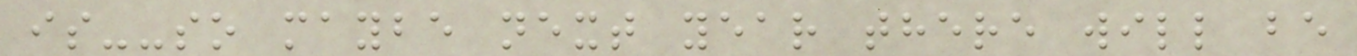is--so maybe next year there will be
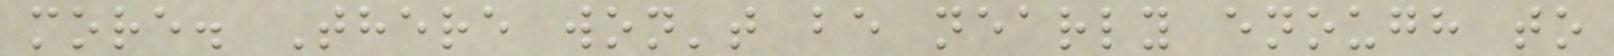more. There won't be nearly enough to
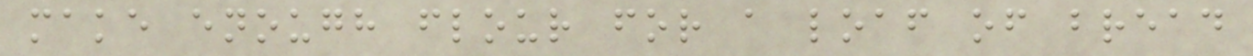make enough flour for a loaf of bread
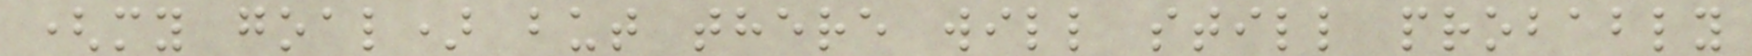(my goal) but there will still probably
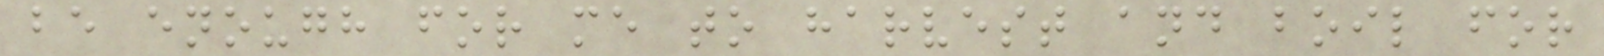be enough for me to harvest and boil for
